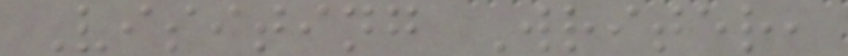Visiting Writer,
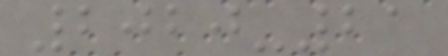2020-21
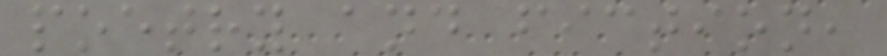poetry and fiction,
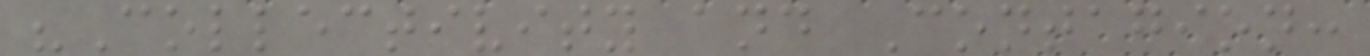"Collectivity and Contagion:
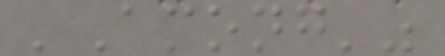'Among'"
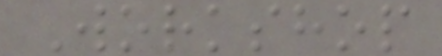Workshop
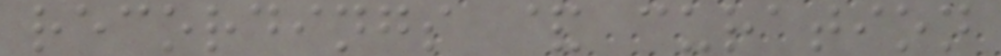recordings & curation
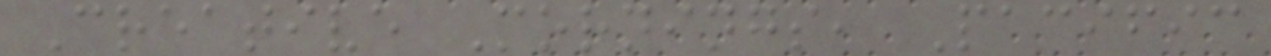Creative Mornings, Pacific
